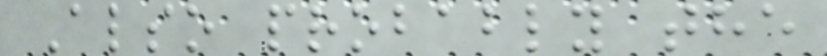Also probably the
